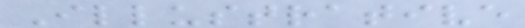Illustrative
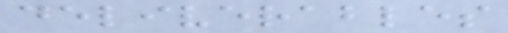deliverables
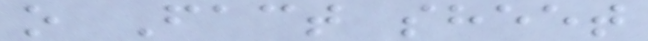o Fact sheet
